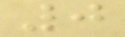0
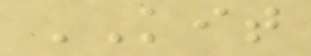KIT
